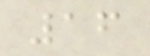16
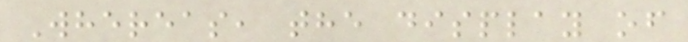Whereas, the display of
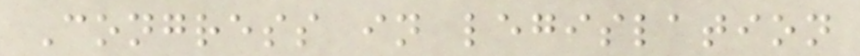Congress in legislation
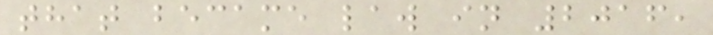that became law in 2016,
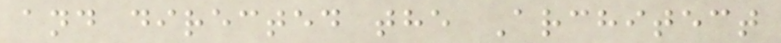and directed the Architect
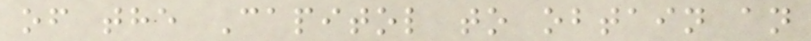of the Capitol to obtain an
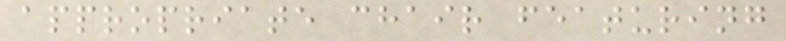appropriate chair featuring
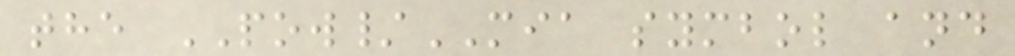the POW/MIA symbol and
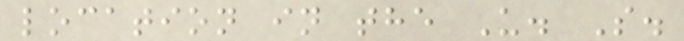location in the U. S.
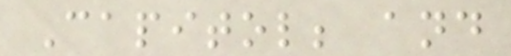Capitol; and
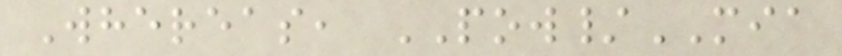Whereas, POW/MIA
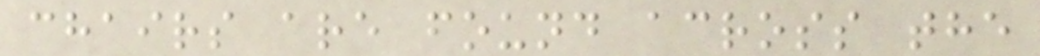chairs are found across the
